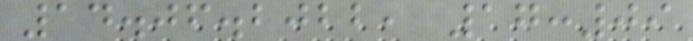14.06.2022, 17:09
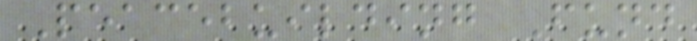Peacebuilding Fund
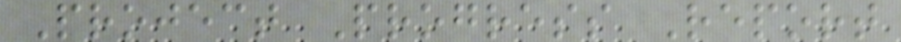Project Progress Report
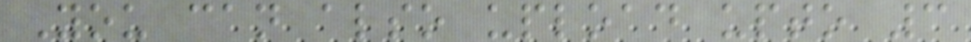You can also upload upto 3
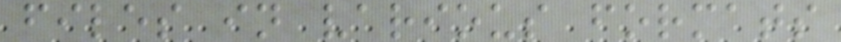files in various formats
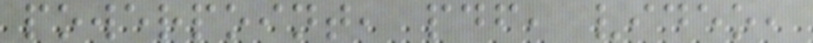powerpoint, pdf, video,
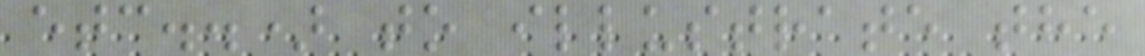etc..) to illustrate the
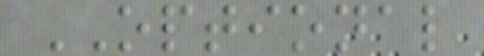OPTIONAL
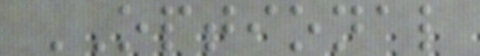OPTIONAL
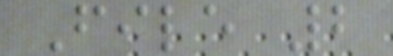File 2
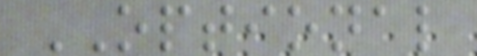OPTIONAL
